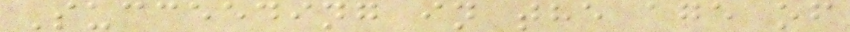Succeeding in the age of
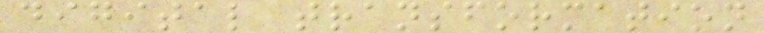digital transformation
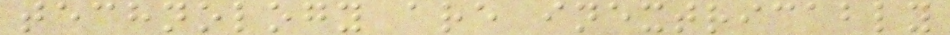technology are inextricably
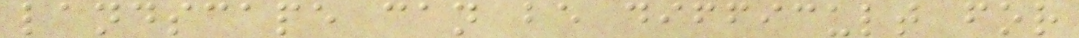landscape can be difficult for
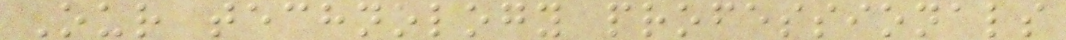Our technology professionals
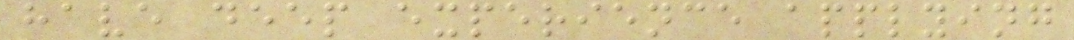have deep experience applying
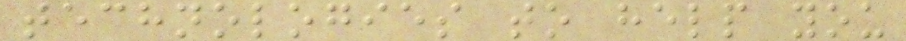technologies to help you
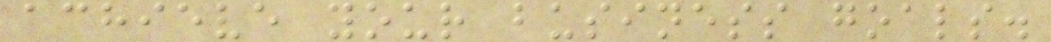achieve your business goals.
